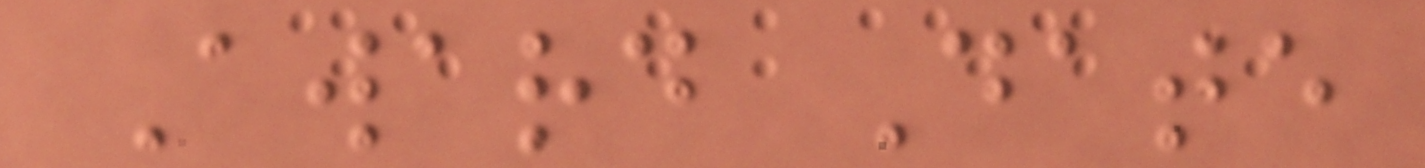Award Date
